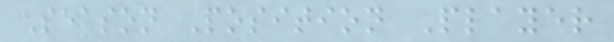Season Position Player
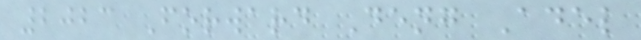2023 Forward Deng Adel
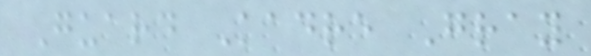Guard Kadre Gray
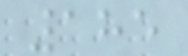185
